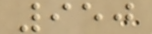950
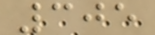305
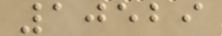10529
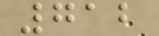712
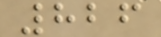826
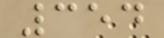354
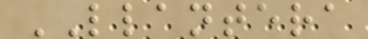LLANTERA
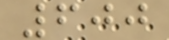600
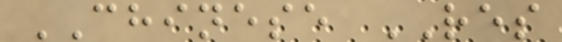CHINESE RES
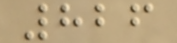826
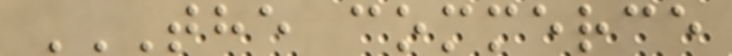THE COMMERCE
